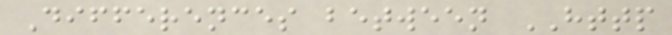Differences between HTTP
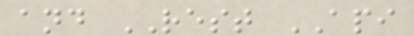and REST API
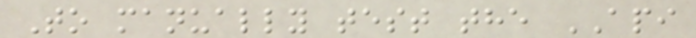To manually test the API
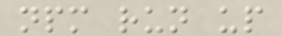npm run up
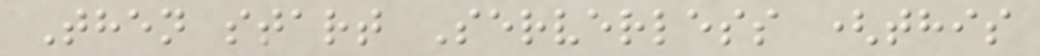Then start Serverless (this
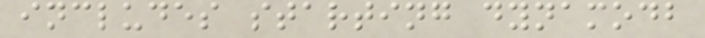includes starting dynamodb
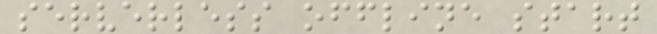serverless offline start
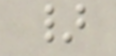}
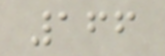166
